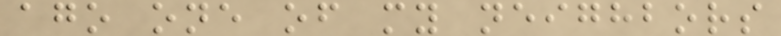ago one of my neighbors
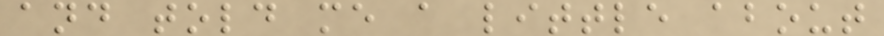and told me a little about
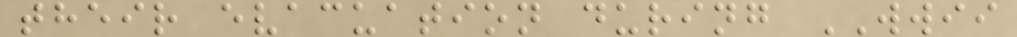their evacuation during WWII
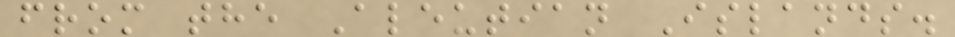from the Aleutian Islands.
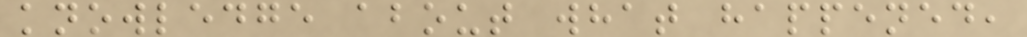knowledge about what happened,
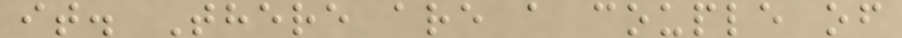it. There are a couple of
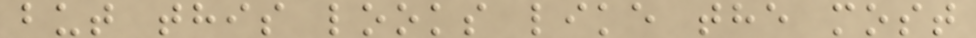but this looks like the most
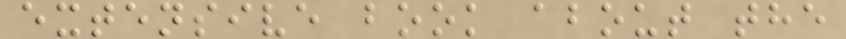extensive book about the
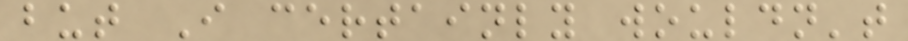but I certainly wouldn't
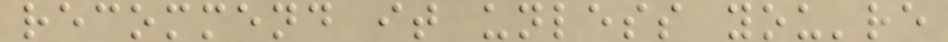recommend it unless you're
